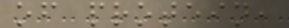of protein,
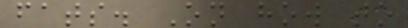fats. On how to
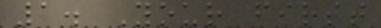1. Your first
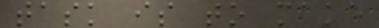task is to make
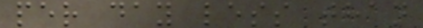per day less than
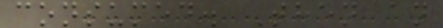consumed. Then an
